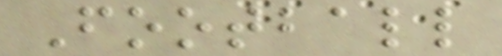Football
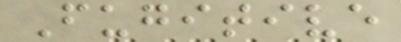Fugitive
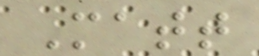Matt
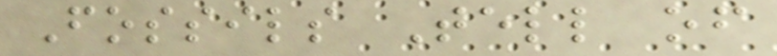Fossils Tell of
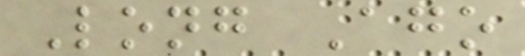Long Ago
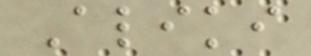Aliki
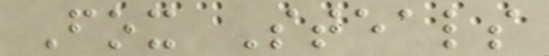Fox Steals
